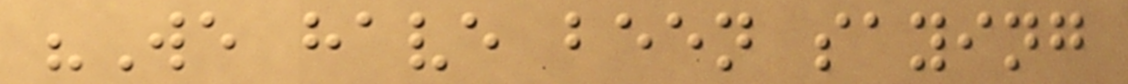"We have been saying
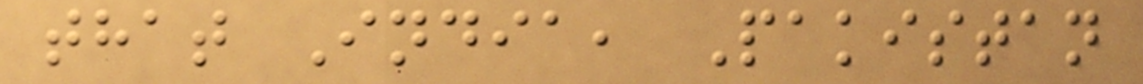that India, Pakistan
